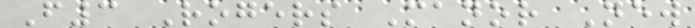F3 Rogers Manor New
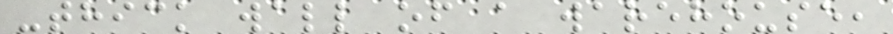-thick wall of a warehouse,
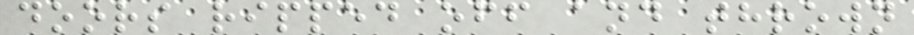doors ripped off and thrown
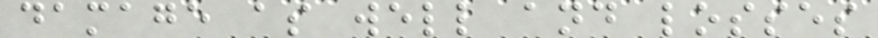damage as well and losses
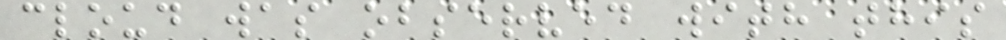cloud was observed with this
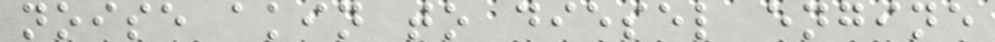noise akin to diesel engine
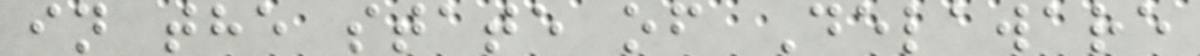in the state of Delaware
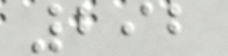292
